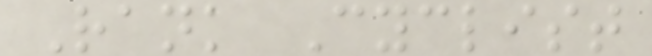Rank Cyclist
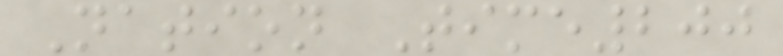Nation Time200
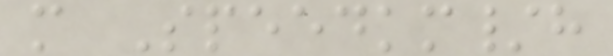m Speedkm/h
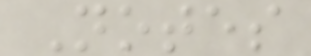Notes
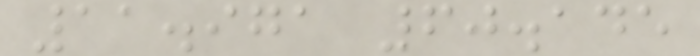11.971 60.145
